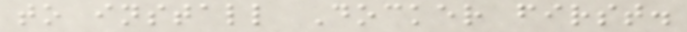to install Docker first.
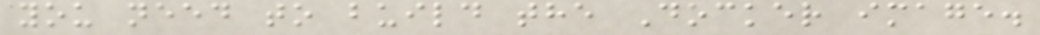you need to build the Docker image.
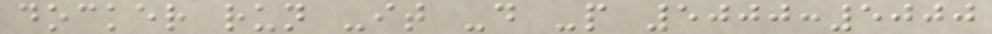docker run -it -d -p 5000:5000
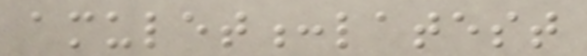amulet:latest
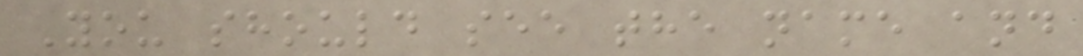You should see the name and
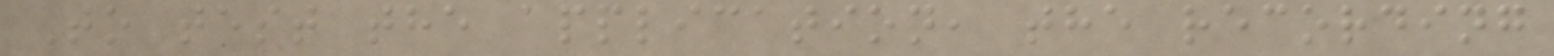To test the application, the recording
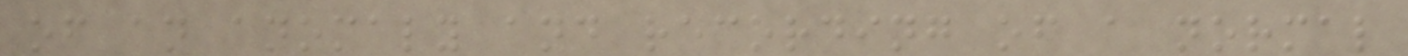of an anomaly and recording of a normal
